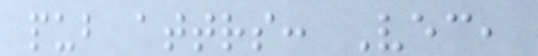pub attrs: Vec,
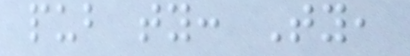pub ty: Ty,
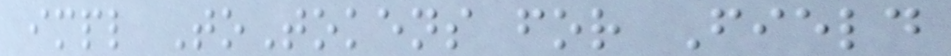impl ToTokens for Field
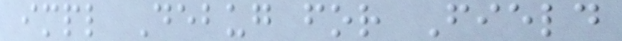impl Debug for Field
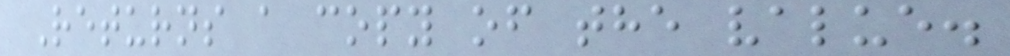Returns a copy of the value.
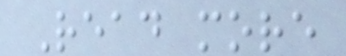Read more
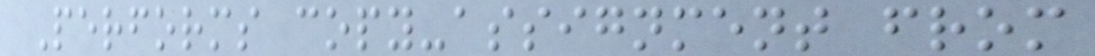Performs copy-assignment from
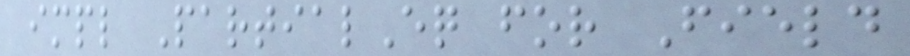impl PartialEq for Field
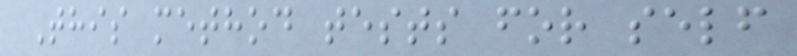This method tests for self
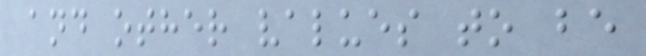and other values to be
